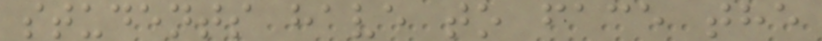students have to face the
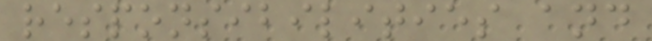responsibilities and
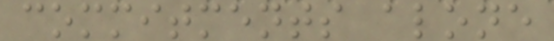commitments alone
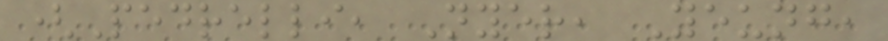(Pedrelli, Nyer, Yeung,
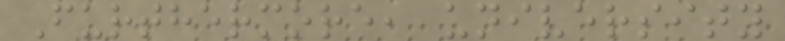Furthermore, university
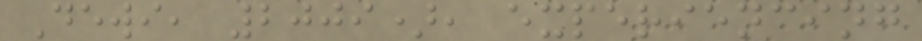Dewi, 2009), experiencing
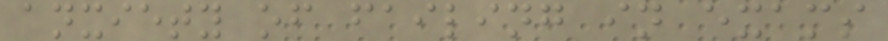anxiety of failing in exams
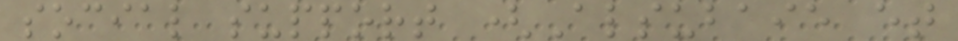social support (Alsubaie et
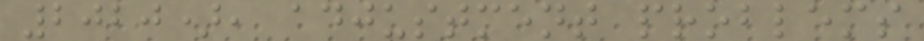2020), adjustment problems
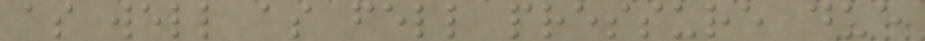as well as fell pressure due
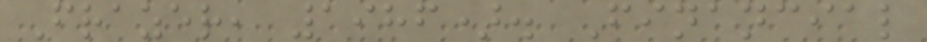Frazer, 1986). Financial
